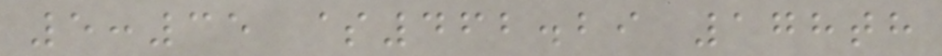5:35 $462.29 178th
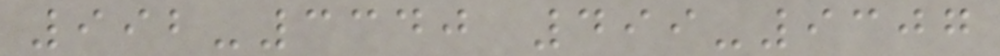992-3340 499-9307
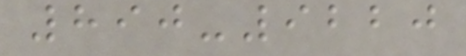890-9220
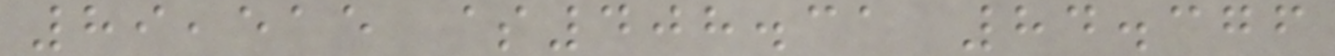89,515 $408.31 84.376
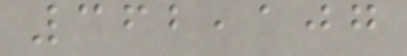362,107
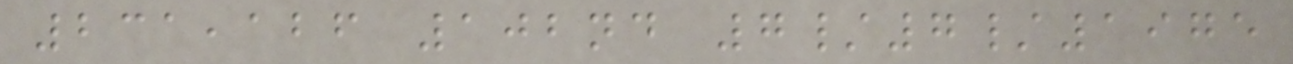231,126 102nd 7/7/1975
